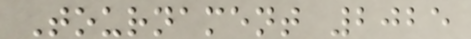Tournament 2025
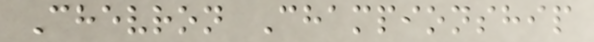Chevron Championship
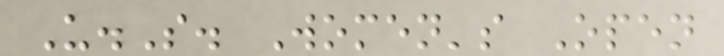U.S. Women's Open
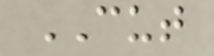CUT
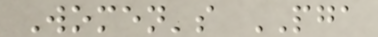Women's PGA
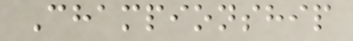Championship
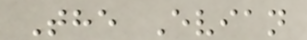The Evian
